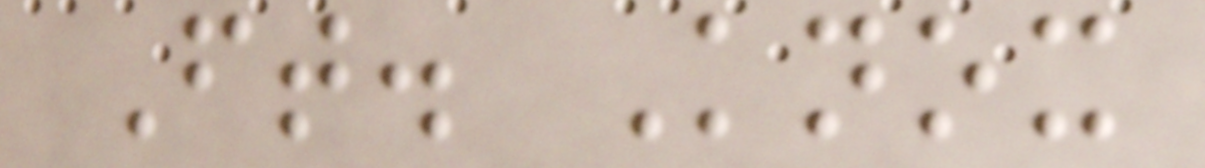Ft. Knox
